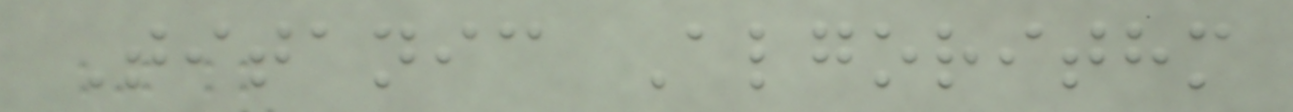Titanic Algorithm
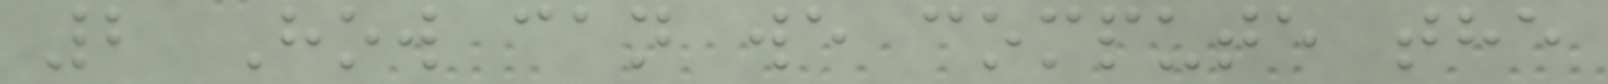2 How can we compute the
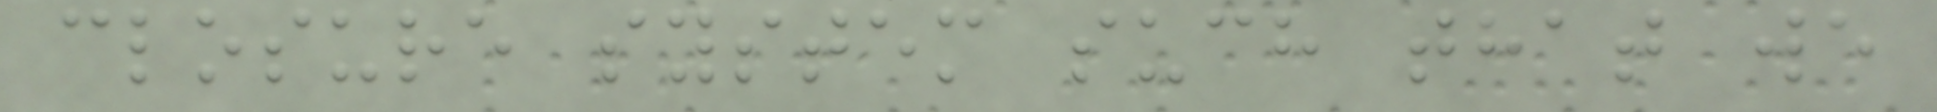closure system such that we
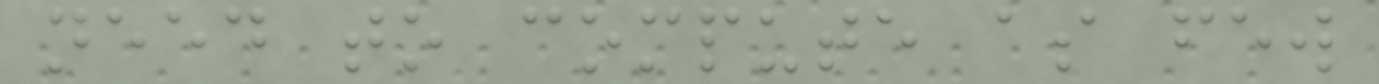need to compute as few
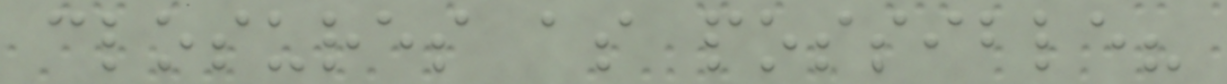closures as possible?
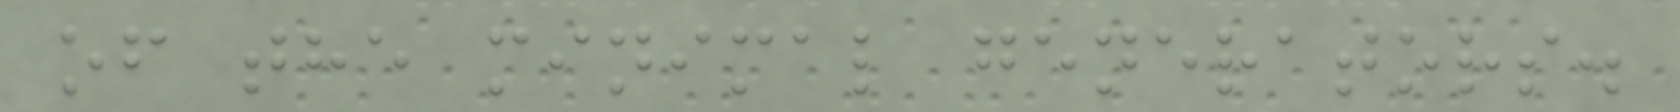of the minimal generators.
